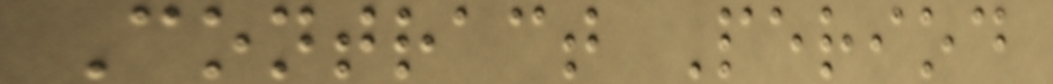Contract Period
